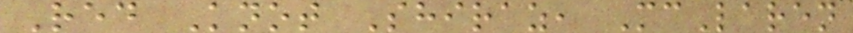Red Knot Shiraz, McLaren
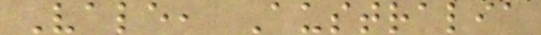Vale, Australia
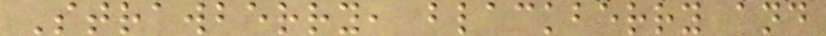Strawberry, blackberry and
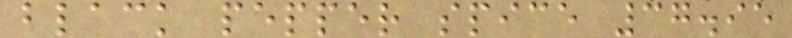black pepper spice 37.95
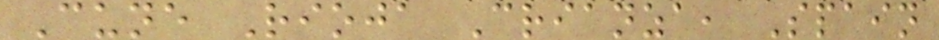Cune Rioja Crianza, Spain
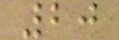20
